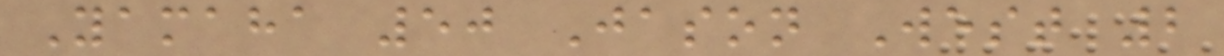Yamaha 50 Jason West 2
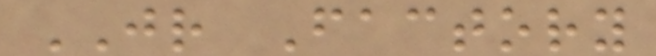JR Factory
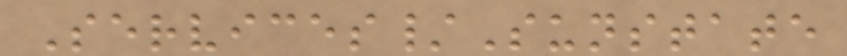Services/Sunstate
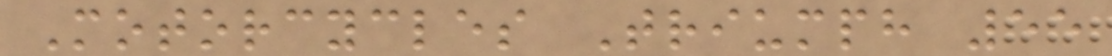Motorcycles Triumph 55
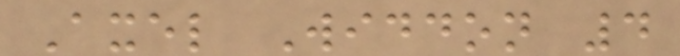Axel Widdon 4
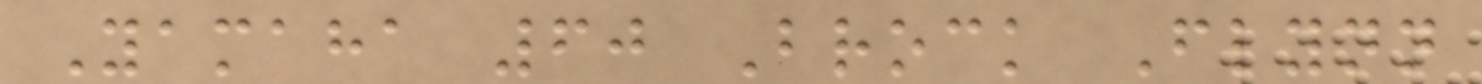Yamaha 60 Brock Flynn
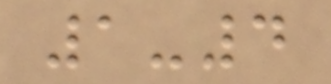1-4
